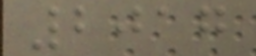2017
